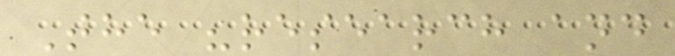The "research and
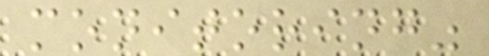monitoring"
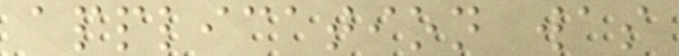application was
